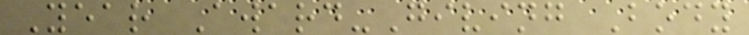Year Award-Giving Body
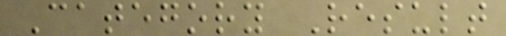Category Result
